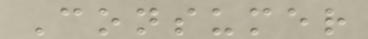Consumer
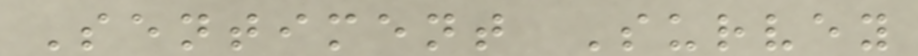Sentiment Survey
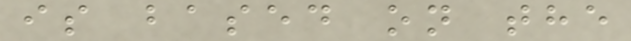is based on the
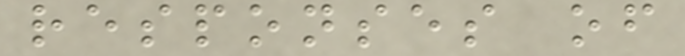responses of
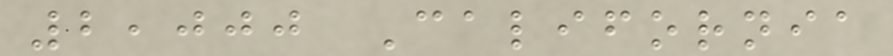2,000 California
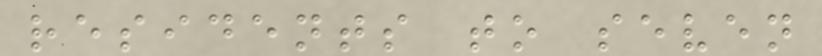residents to seven
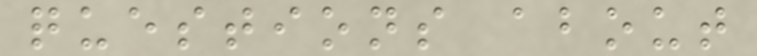questions about
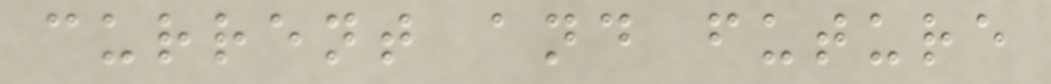current and future
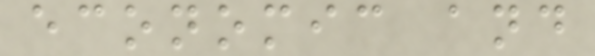economic and
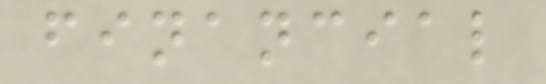financial
